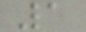1
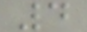4
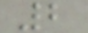2
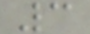3
